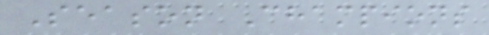Season Champions
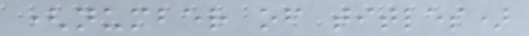(number of titles)
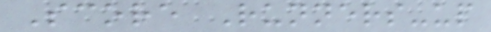Score Runners-up
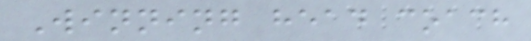Winning head coach
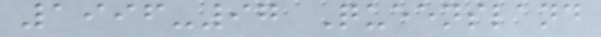1996-97 Queensland
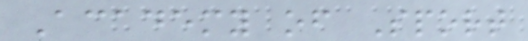Academy of Sport
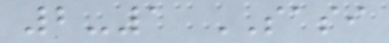2-1 SASI
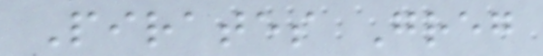Pirates Greg
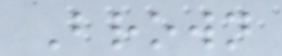Brown
